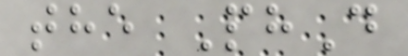the PhD
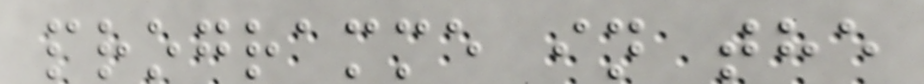programme in the
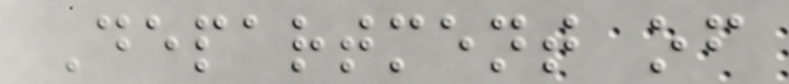Department of
